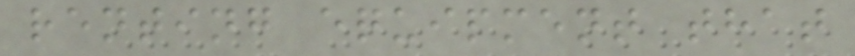renting equipment that
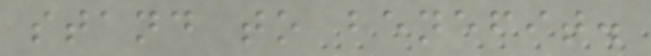stand to benefit.
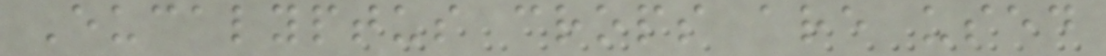Eucalyptus crops are used
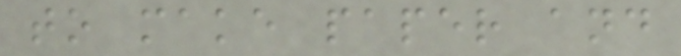to make paper and
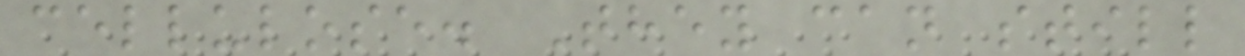cellulose. They can still
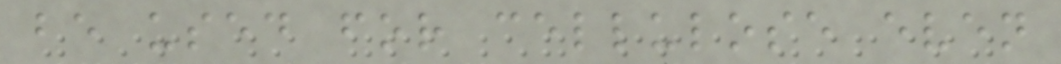be used for cellulose even
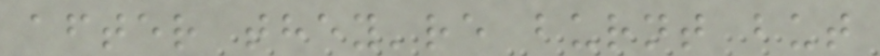after they're burnt but
